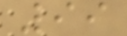99
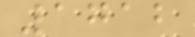1712
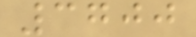3700
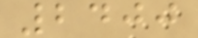2400
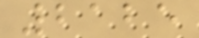2125
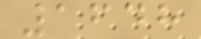1648
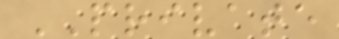PRIVATE
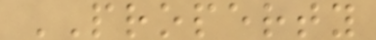PROPERTY
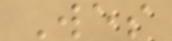Wes
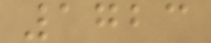1723
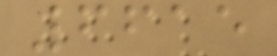6615
